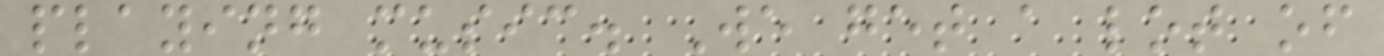playing music. We get a lot of
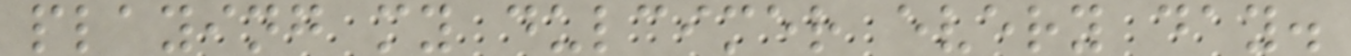playing my dulcimer every day.
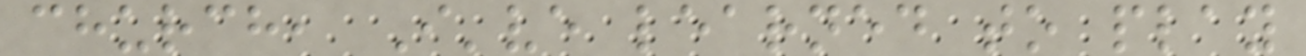church, I've learned to play
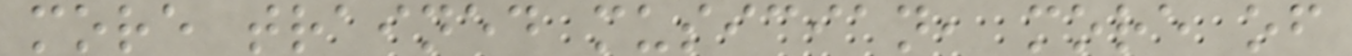more trained musician, more of
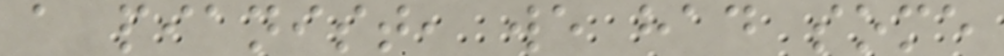a pianist, we had some
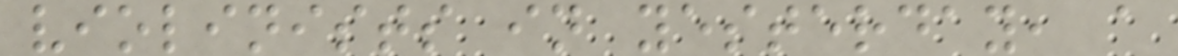violinists in yesterday, a
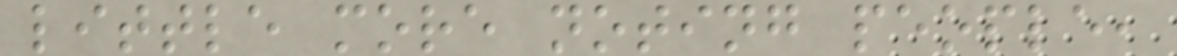little more noting people,
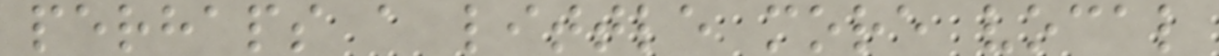perhaps a little more vocal
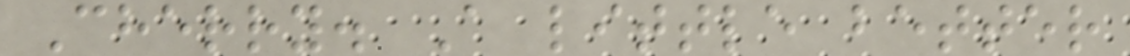Cherry. A little better
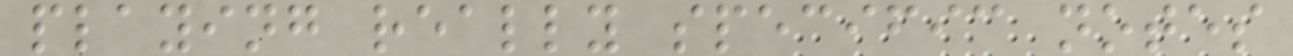playing really specific notes
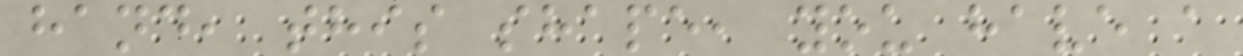hand, this shape, you have a
